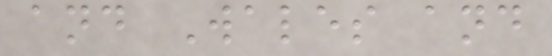and Wales and
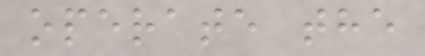operate the
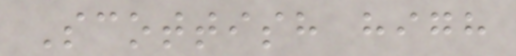Scottish high
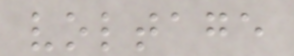voltage
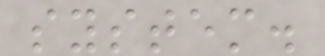system.
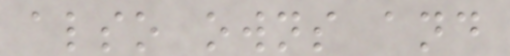also owns and
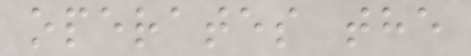operates the
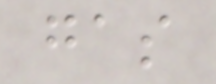gas
